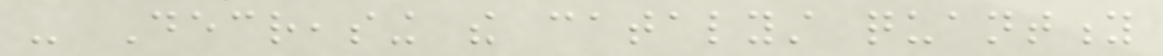- Decreasing the catalyst quantity
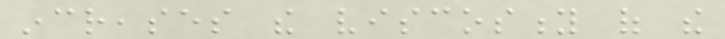increases the viscosity of the
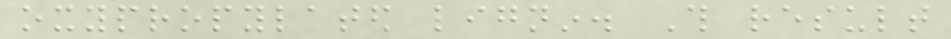oxypropylated lignin. This result
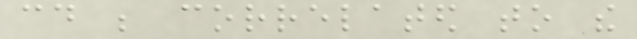could be correlated to the
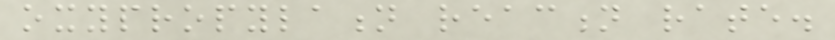oxypropylation reaction rate.
